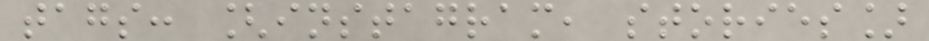tags: [instagram, stories]
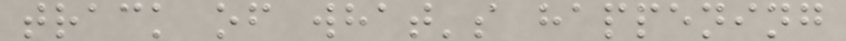track of what's happening
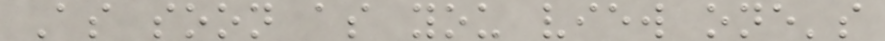As soon as you view one's
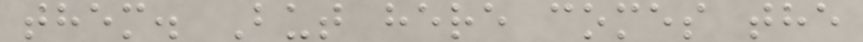them. But here comes the
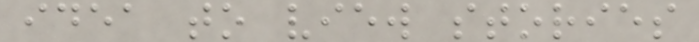idea to view stories
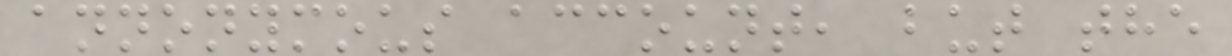annonymous account, but the
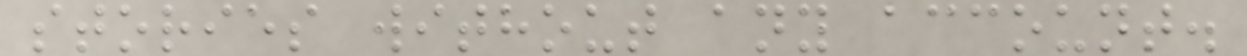stories without any account.
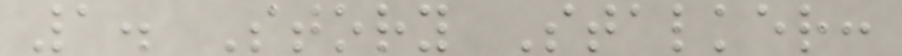1. Story Stalker:
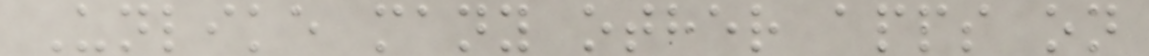Unlike many other apps on
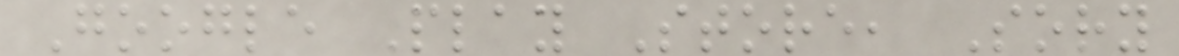Google Play Store, Sory
